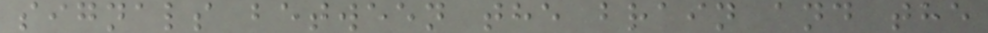signals between the brain and the
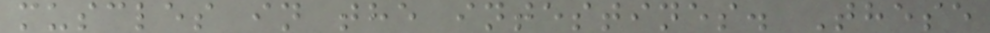muscles in the intestines. These
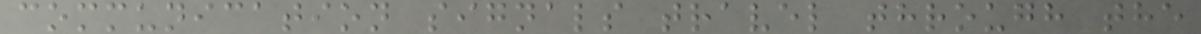communication signals travel through the
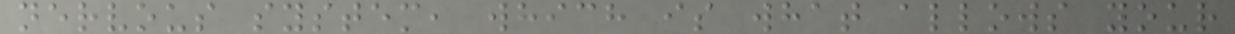nervous system, which is what allows your
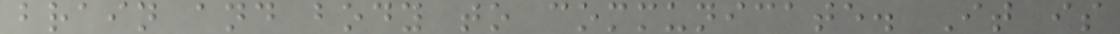brain and body to communicate. It is
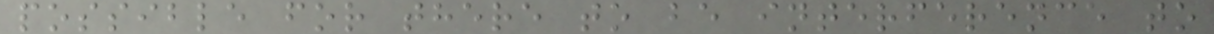possible for there to be interference to
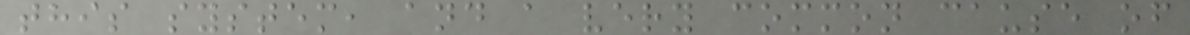this system, and a very common cause of
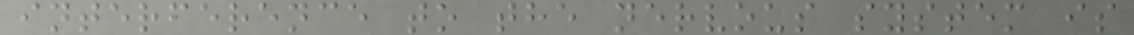interference to the nervous system is
